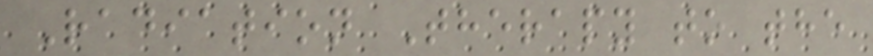Radiation Therapy to the
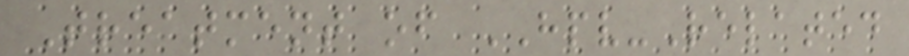Treatment of HPV-Related
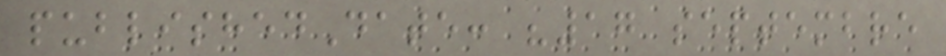publishedDate: "17 septembre
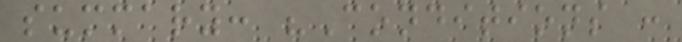summary: "Conditions :
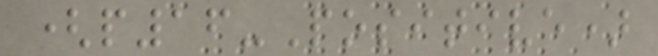(p16-Positive)
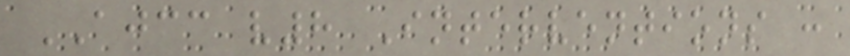AJCC v8 Interventions :
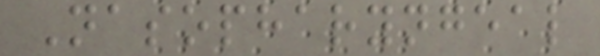Nasopharyngeal
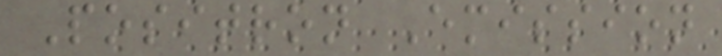Positron Emission
